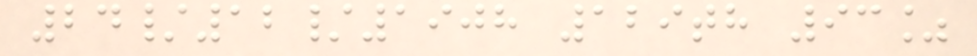24/12/1908 129th 93%
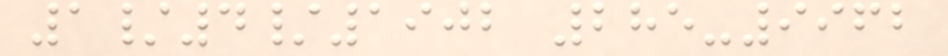1/4/1902 285-9962
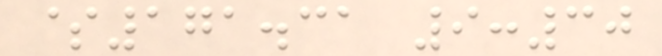$171.31 9:30
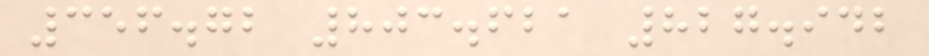356.72 803.621 827.942
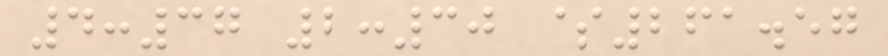4:37 2:30 $261.57
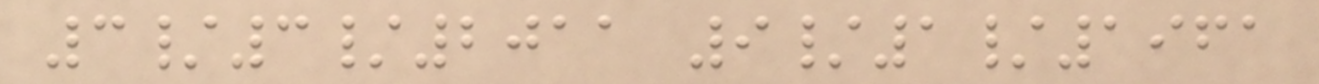3/3/2011 9/1/1961
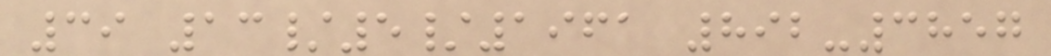39 13/5/1961 892-3857
